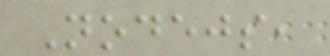Nodejs,
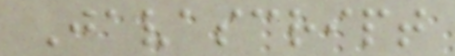Javascript
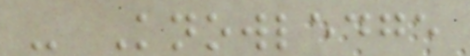- Knowledge
